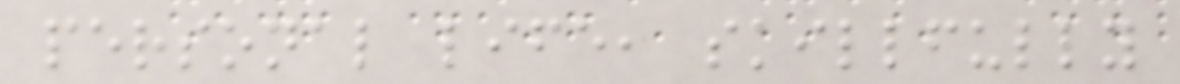personal life, skillfully
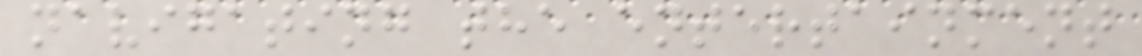navigating the entertainment
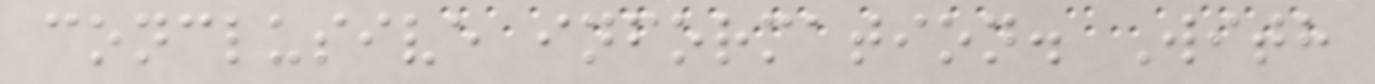conclusive information. With
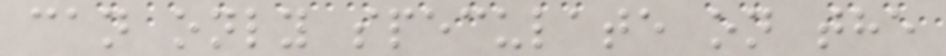can only speculate on the
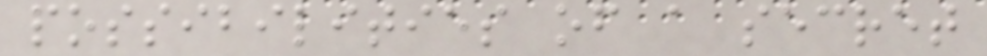possibilities of a secret
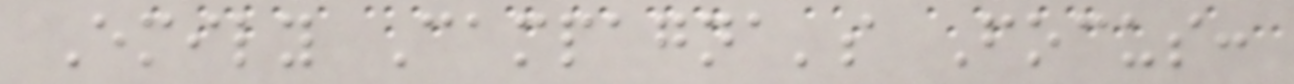Emily Campagna's Focus:
